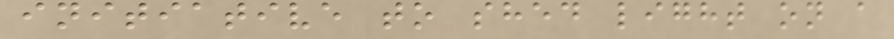initiative to shed light on a
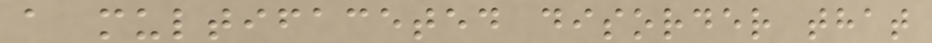a multifaceted disorder that
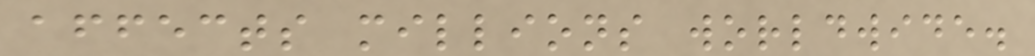affects millions worldwide.
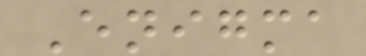Enigma
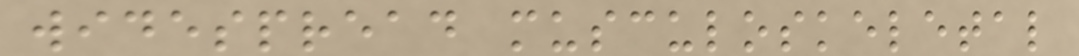widespread musculoskeletal
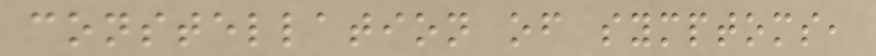constellation of symptoms,
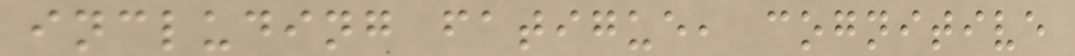including fatigue, cognitive
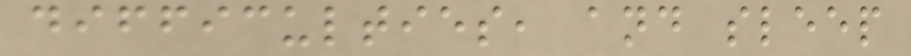difficulties, and sleep
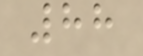88
